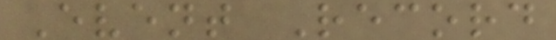Event Record
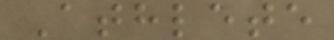Athlete
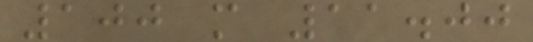100 m 11.00
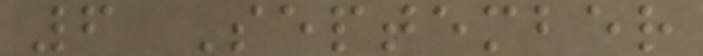6 September
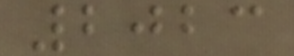2023
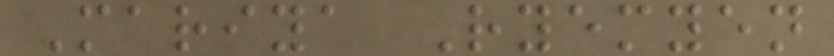Mariya Ryemyen
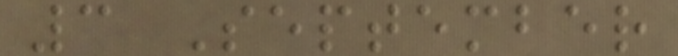3 September
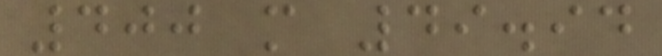400 m 49.94
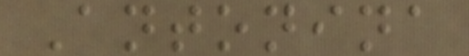Antonina
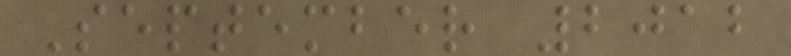September 2012
